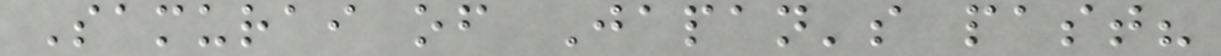Samurai of Japan's past?
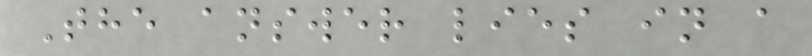The answer lies in a
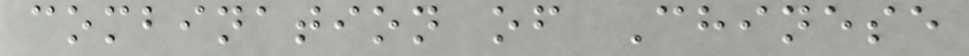combination of Chinese
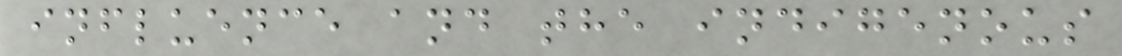influence and the indigenous
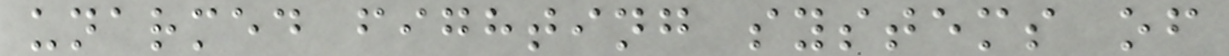unarmed fighting systems of
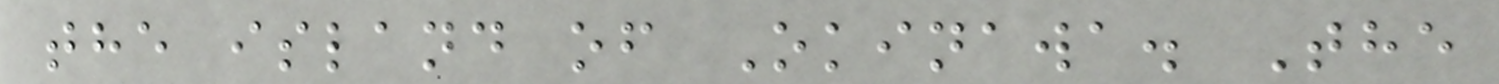the island of Okinawa. The
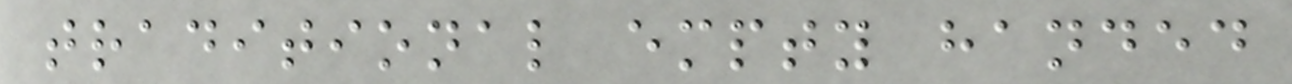traditional empty handed
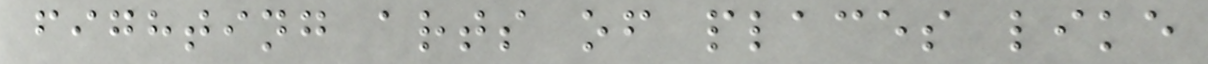fighting arts of places like
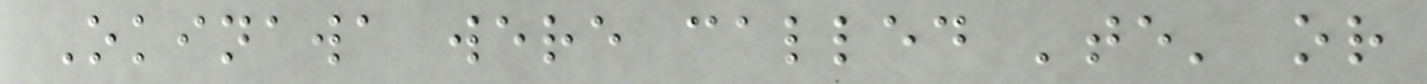Okinawa were called 'te' or
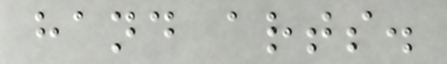hand arts.
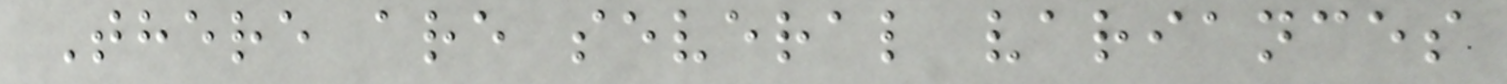There are several variances
